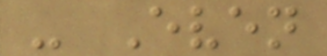- Even
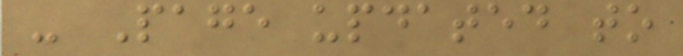- Page updated to
